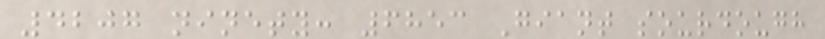4207 ninety: 6853 Giant sourdough
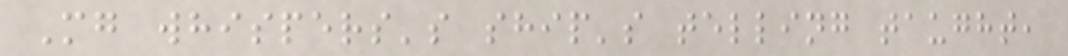Mg whispers's ship's telling taught,
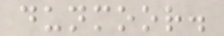dunmoor.
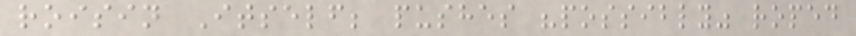roisin Itself; pushes "possibly" roped
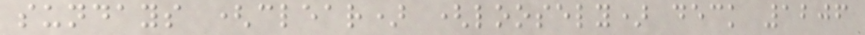sundays (clear) (loosely) deck 1206
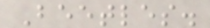Beetles.
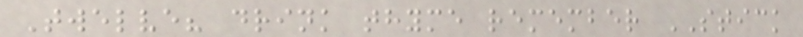Twelve? drink thyme remember STICK
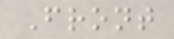Front
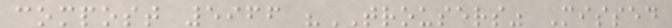compost 5966 "TROUSERS" Missed
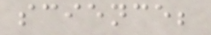science;
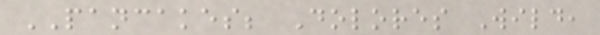PANCAKES; Dolores Wild,
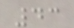43
